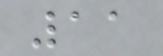11
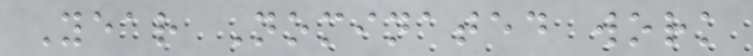Year Nominated work
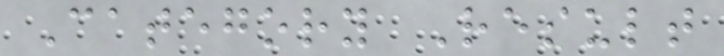Category Result
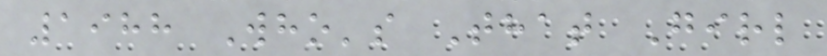1988 Who's That Girl
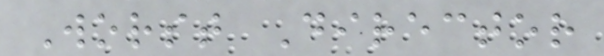Worst Director
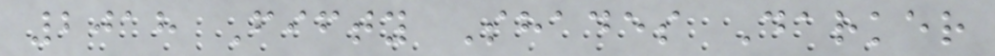2018 Fifty Shades Darker
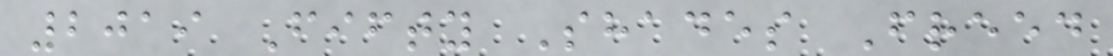2019 Fifty Shades Freed
